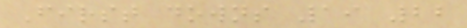First downs 19 22
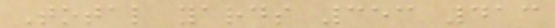Total yards 353 413
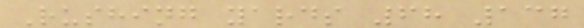Rushing yards 68 137
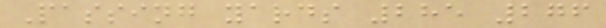Passing yards 285 276
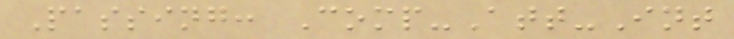Passing: Comp-Att-Int
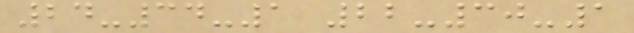24-34-1 22-30-1
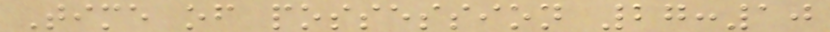Time of possession 27:10
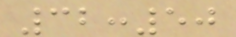32:50
